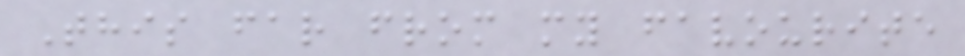This far from my favourite
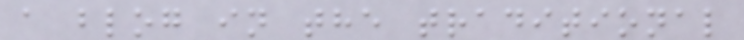a blog in the traditional
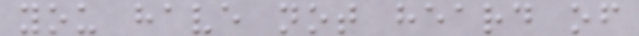you have not heard of
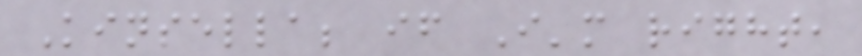Kinsella; if I'm right,
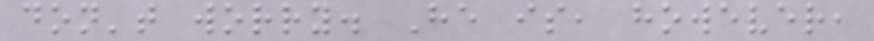don't worry. He is, however,
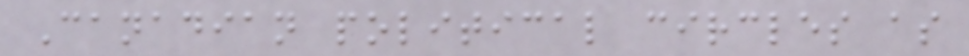Canadian political circles as
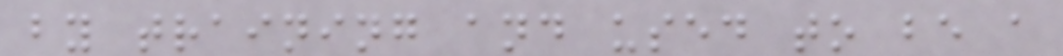by training and used to be a
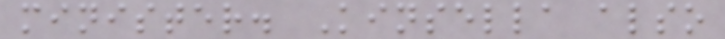minister. Kinsella also
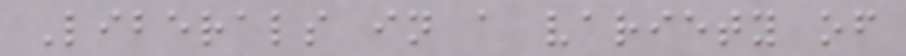Liberals in a variety of
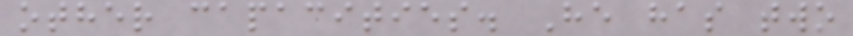other capacities. He has two
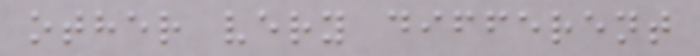other very different
